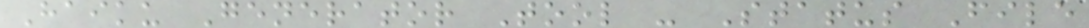Haiku Generator Tool - Status File
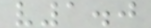v1.0
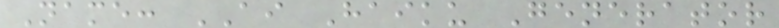Name: AI Haiku Generator
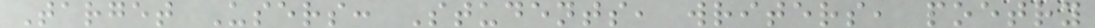Target Users: Students, writers, poetry
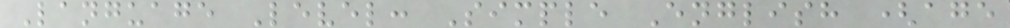Language Level: Simple English (age
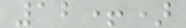12+)
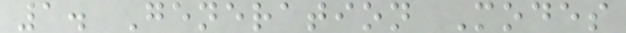1. Generation Modes
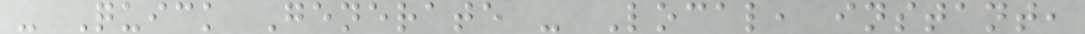- Quick Generate - Local, instant,
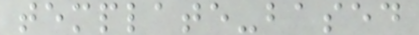template-based
